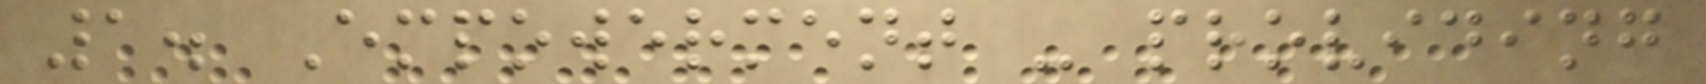1. Empowerment - providing
